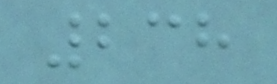238
